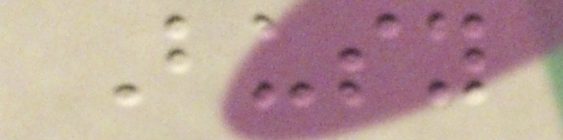Busy
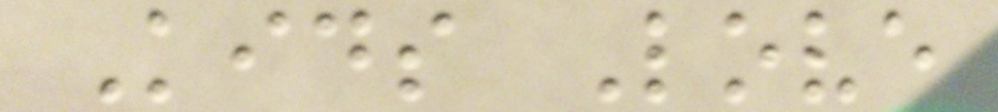Kids Love
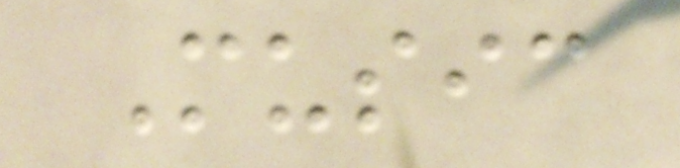Music
